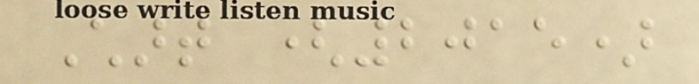Chart (2015)
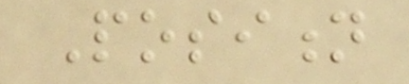Position
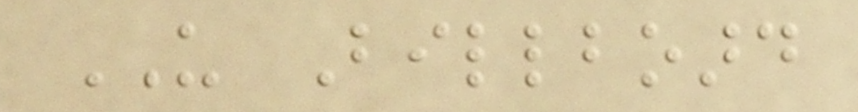US Billboard
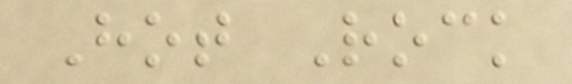Hot Rock
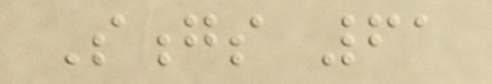Songs 61
